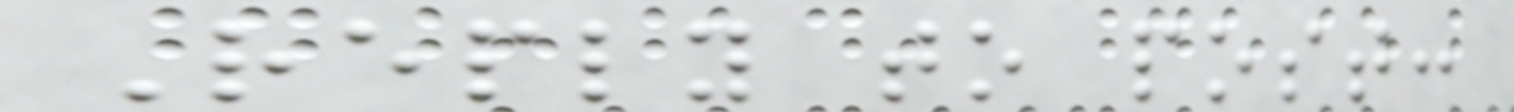Reply to post:
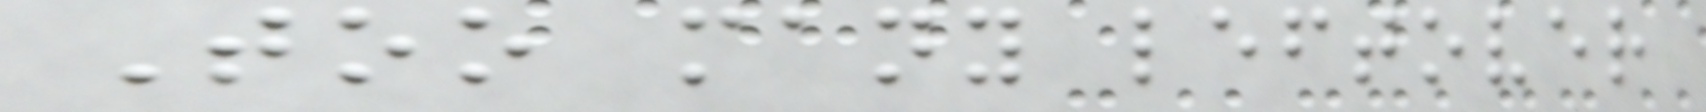Too many leftover
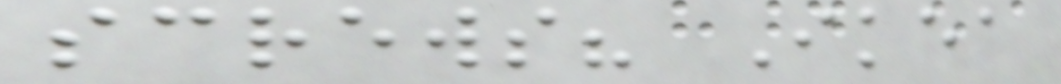screws? Ikea
